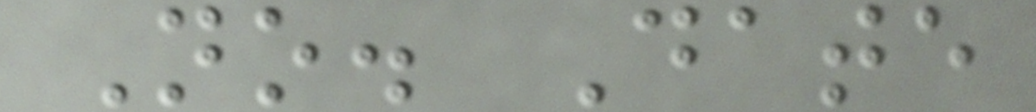No. Date
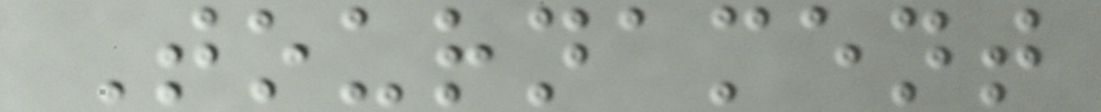Tournament
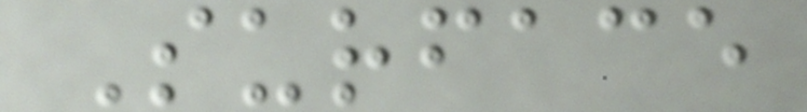Surface
